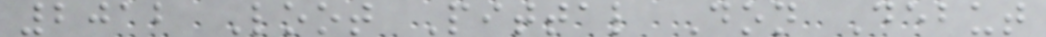2012 Loot Pittal Don Debut
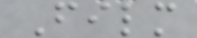Film
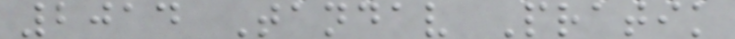2014 Tandav Pratik
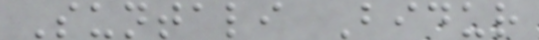Suntali Bidur
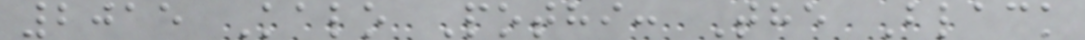2015 Kalo Pothi: The Black
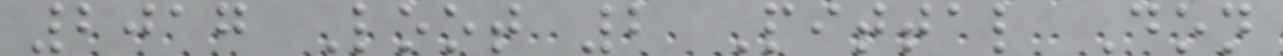2017 Loot 2 Pittal Don
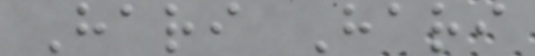Hari Hari
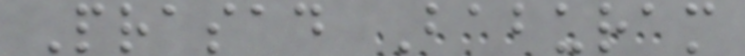Prasad Baburam
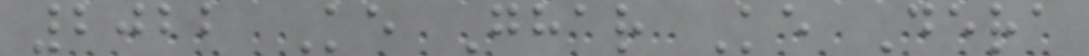2022 Ke Ghar Ke Dera
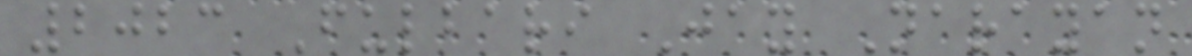2023 Fulbari Jay Narayan
